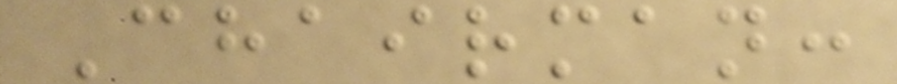Chairman:
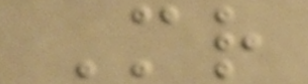Mr
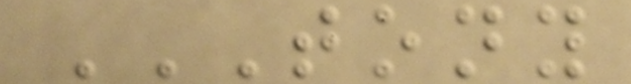TONY
